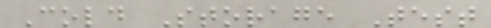Cold Storage Test
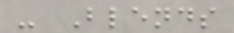- Blends
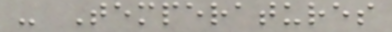- Temperatures
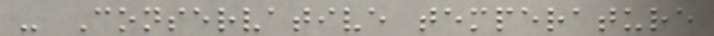- Conservative temperature
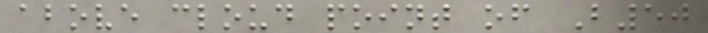above cloud point of B50
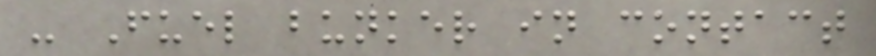- Fuel bunker in contact
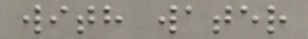with water
